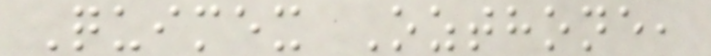Quimex Ozthone,
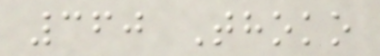360 Thoko
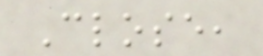Close,
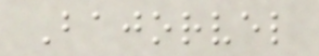Bajorvel
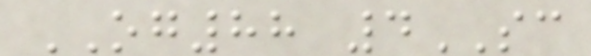OG88 4SC
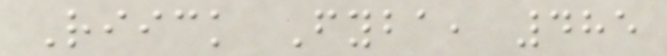Riick Fyba, 485
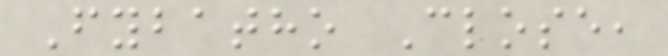Fybatho Close,
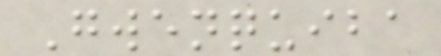Gwenquiba
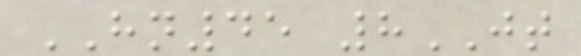HN45 8JT
